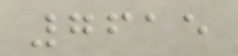7615
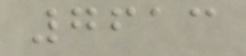7613
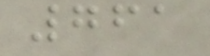761
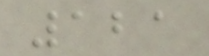121
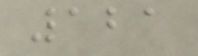121
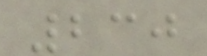230
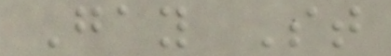Gay St
